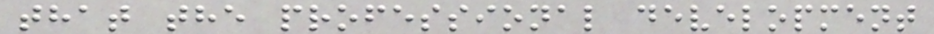that the professional development
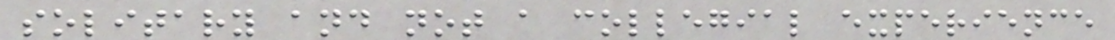solitary and not a collegial experience
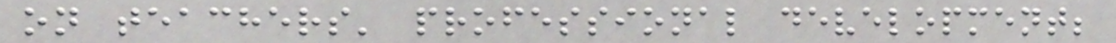on teachers' professional development;
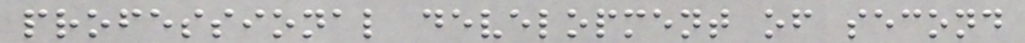professional development of second
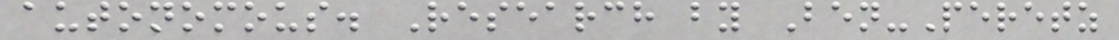autonomous. Research by Ben-Peretz
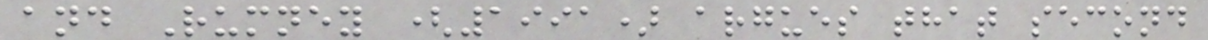and Rumney (1991) argues that second
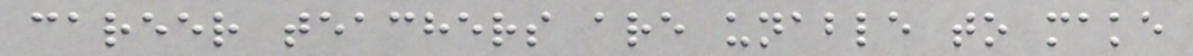career teachers are unable to make
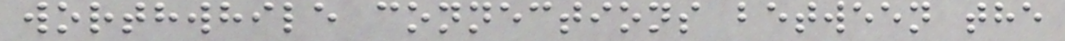worthwhile connections between the
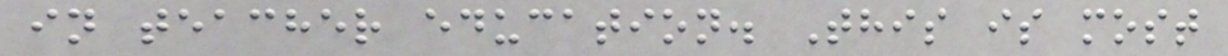in teacher education. This is most
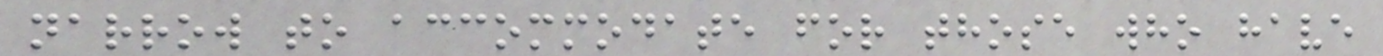narrow to accommodate for those who have
